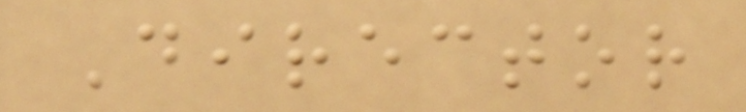Director
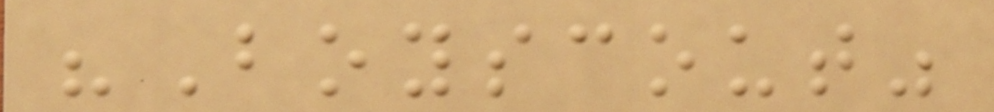"Boyscout"
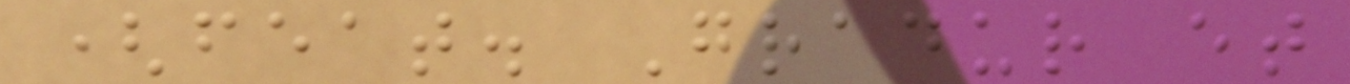(feat. Gradur et
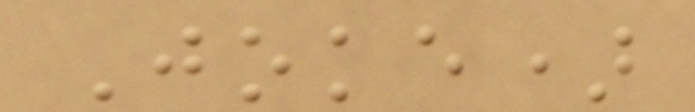Joke)
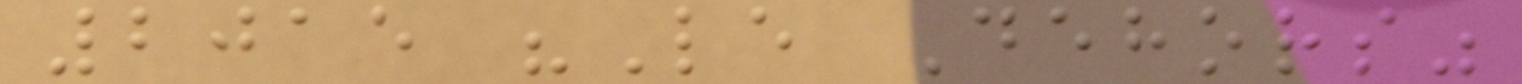2015 "Le Dehors"
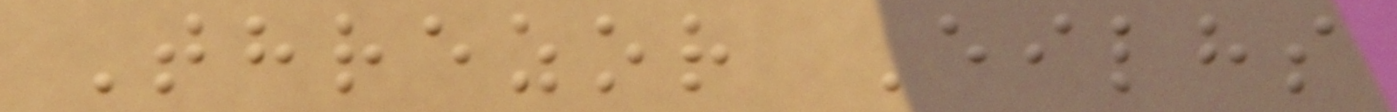Threzor Eilhs
